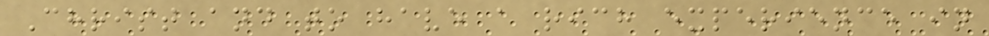Christ and to have a rich experience in
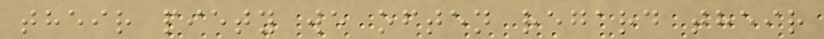their piety we often regard their
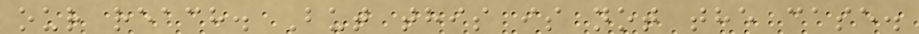our reach. But this is not the case.
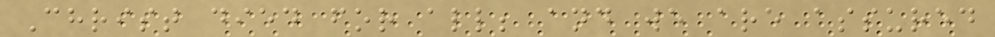Christ died for all; and we are assured
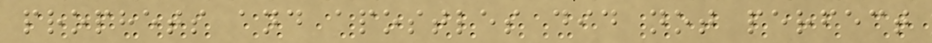prophets and apostles did not perfect
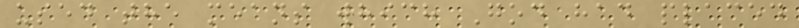used the means which God had placed
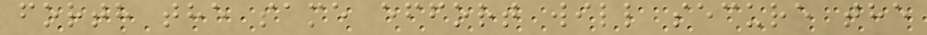forth the same effort will secure the
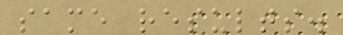same results.
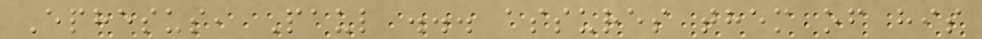Ephesus, Paul ... assures them of his
